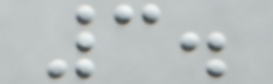3.
